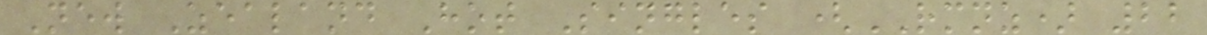New Zealand Hot Singles (RMNZ) 22
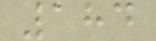184
